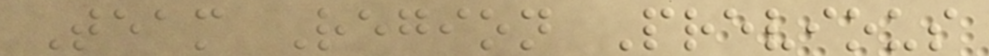Team Region Previous
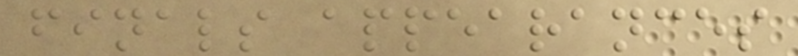finals appearances
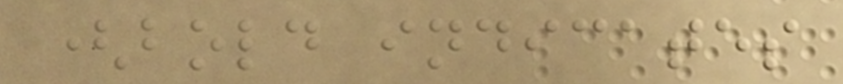(bold indicates
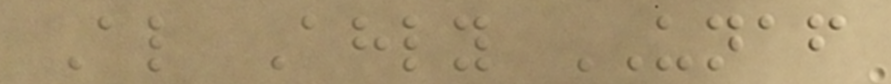Al Ahly UNAF
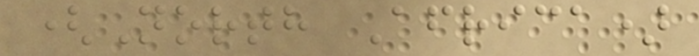(North Africa)
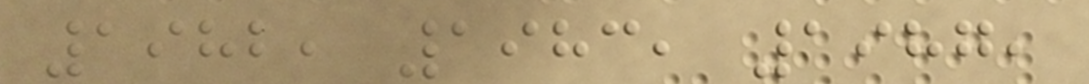1982, 1983, 1987,
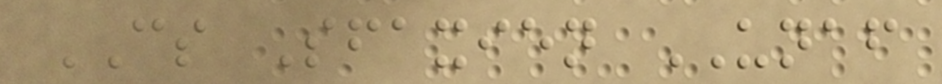CS Sfaxien UNAF
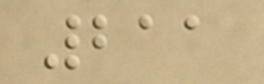211
